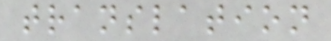translation
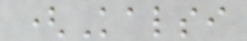(Kalsi
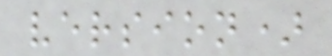version)
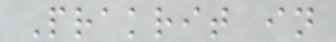Prakrit in
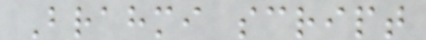Brahmi script
